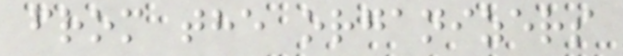from the organizers
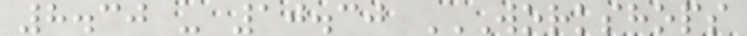8.30 - 10.30 WORKSHOPS
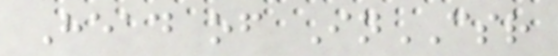Head of InCSR
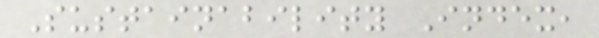Sustainability Index,
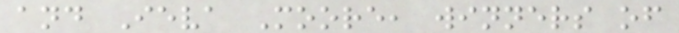and Ieva Moore, winners of
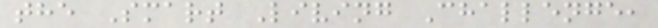the Smart Living Challenge,
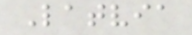Latvia
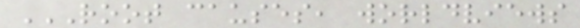ROOT CAUSES, WORLDVIEWS
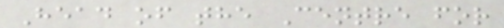Head of the Centre for
